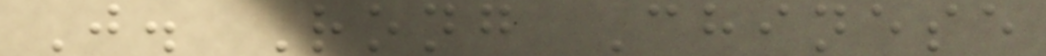J. Rong Chinese
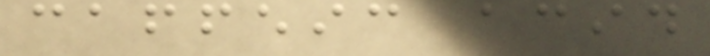caffeic acid
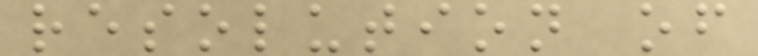resolution of
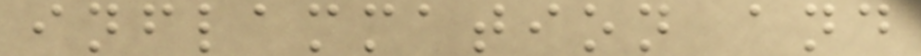inflammation and
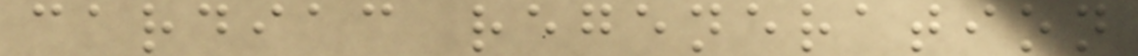cardiac regeneration
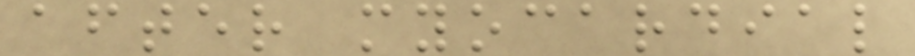after myocardial
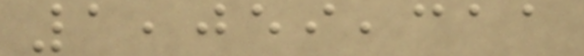1,059,311
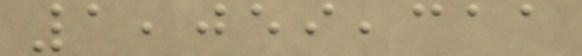1,059,311
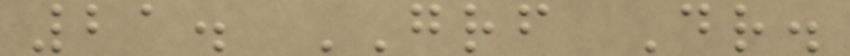21. GRF Dr.
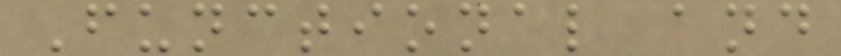Functional and
